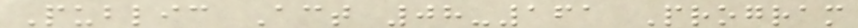Public Act 08-161 Program
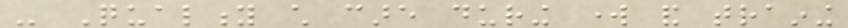- Quality child care during work and training
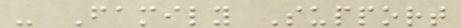- Family Support
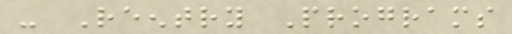- Reentry Programs
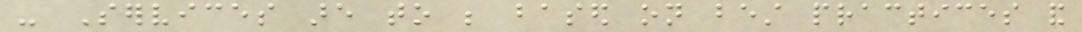- Services are to be based on best practices and
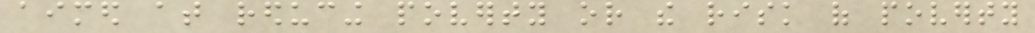aimed at reducing poverty or the risk of poverty
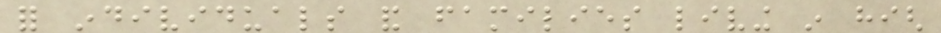for individuals and families living in high
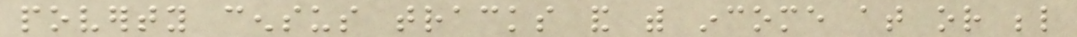poverty census tracks and with income at or below
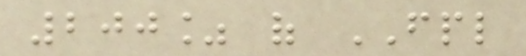200% of FPL
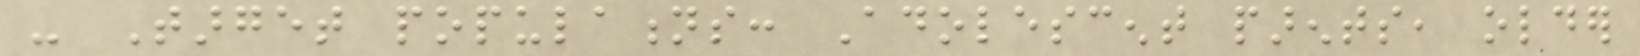- Target populations: Adolescent parents, older
